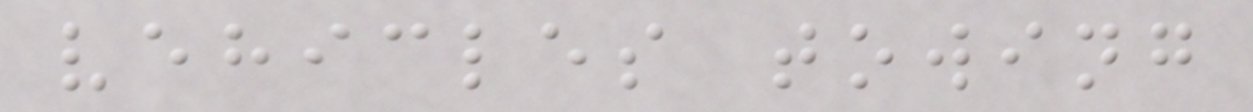vehicles towing
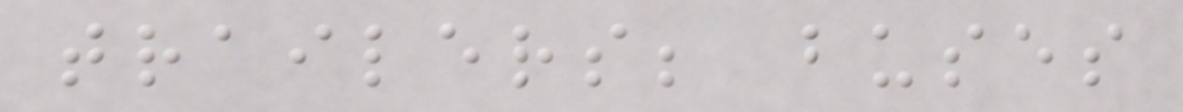trailers; buses
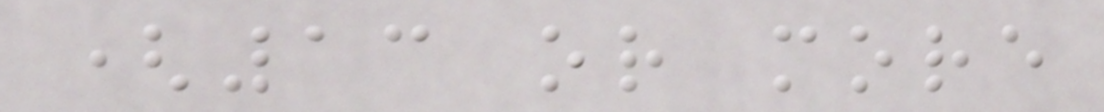(13 or more
